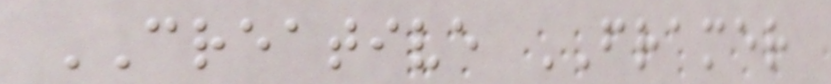CREATIVE FRAMER
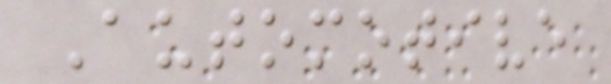Automotive
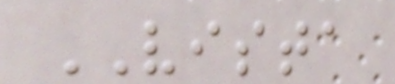VISTA
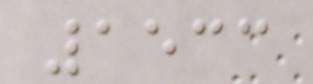1533
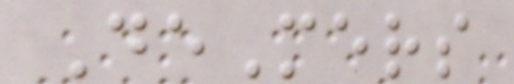DeMers
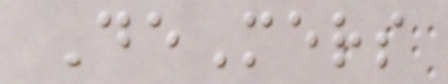DeMers
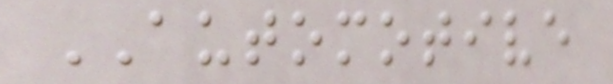AUTOMOTIVE
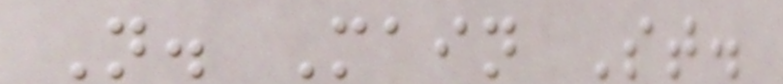N. Main St.
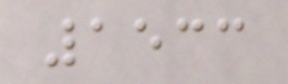1533
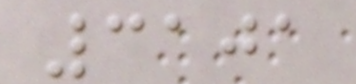3101
